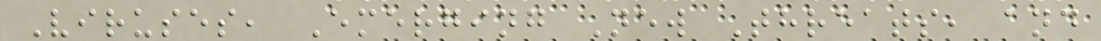Viruses, Emerging New Threats, and
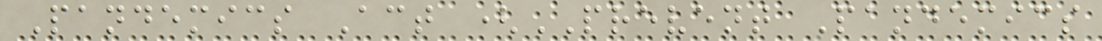Pandemics Act (PREVENT Pandemics
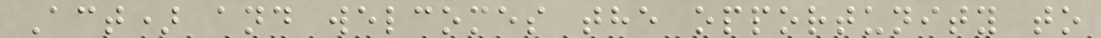Act) and welcomes the opportunity to
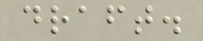draft.
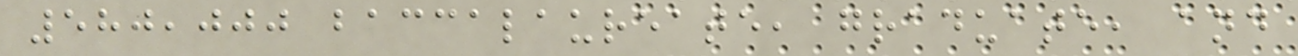580,000 baccalaureate, graduate, and
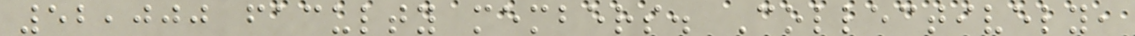52,000 faculty members. Collectively,
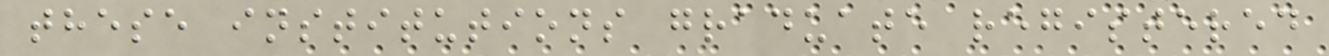these institutions graduate registered
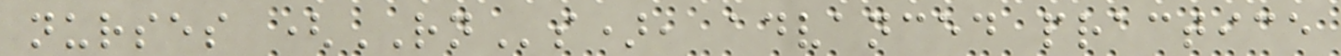nurses (RNs), advanced practice
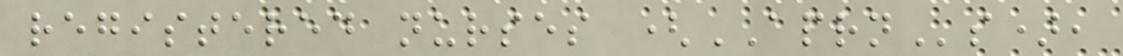registered nurses (APRNs),
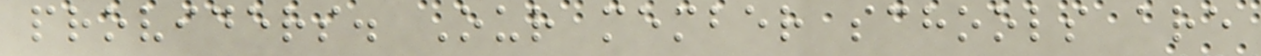providers. Our member schools are
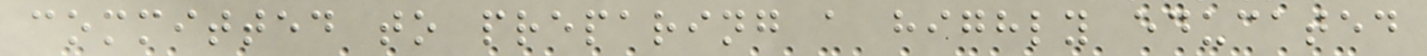committed to preparing a highly educated
